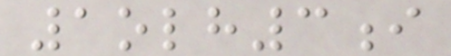1olh3i
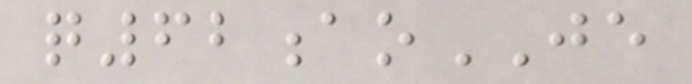q62aoJE
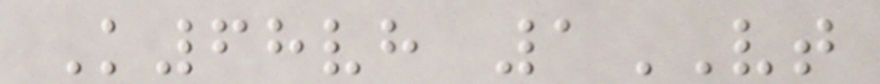K68vh 1VT
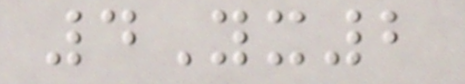4Yx2
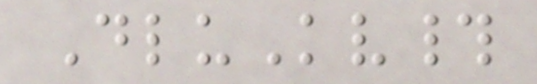DluKv#
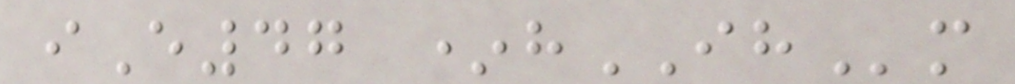iE47 *hIHm
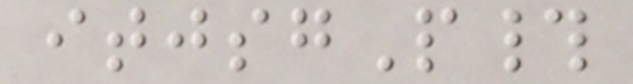itjsgP#
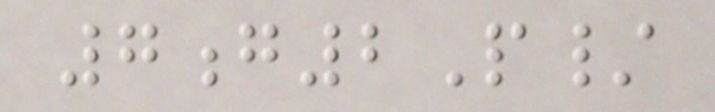7g2P/
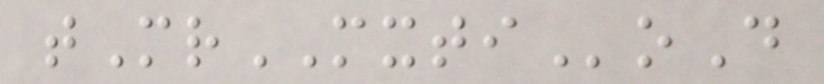tMrMXTIoD
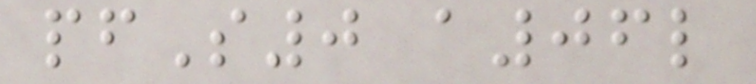pfS0 a06l
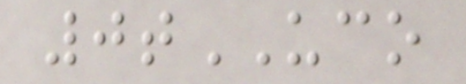0tUCO
